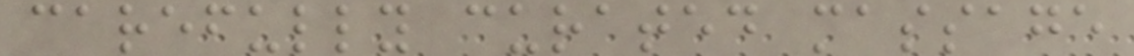carefully curated massage
